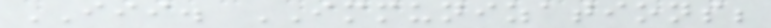III. IMMUNIZATIONS;
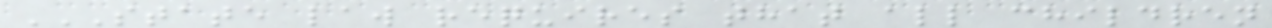STATE LAW REQUIRES THAT ALL CHILDREN
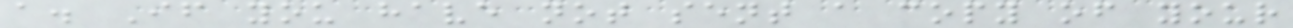a. If you have not sent a copy of your
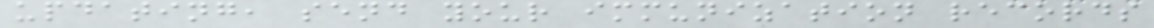updating, send your immunization records
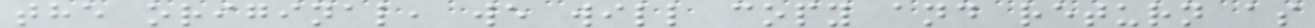the original, we will copy and return as
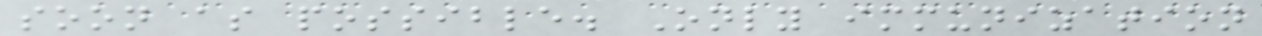soon as possible. Only immunization
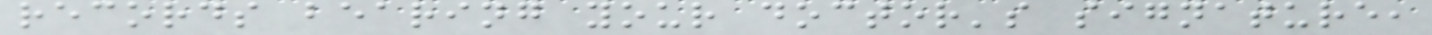records bearing your doctor's signature,
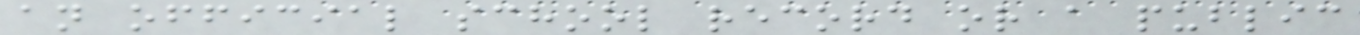an official school record or a public
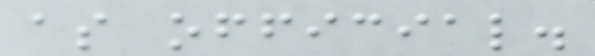as official.
